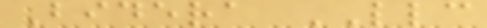Bidera LLC
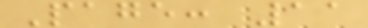Page: 11
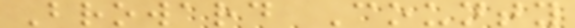Broward County
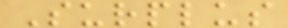Surplus
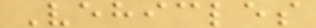Vehicles
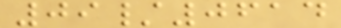09/0614
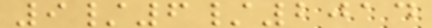9/6/2014
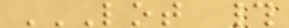LOT #
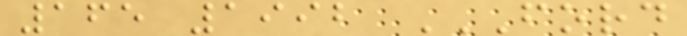165 1992 FORD
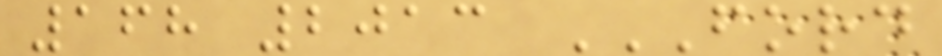168 2013 FORD
